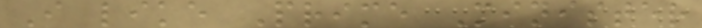I like Prime Minister
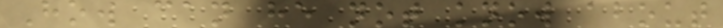How can he not know about
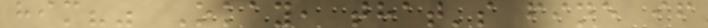him?" Okay, that's fine if
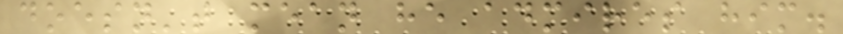doesn't mean he admires him.
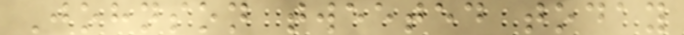Johnson tweeted today
